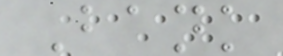Bank
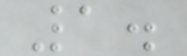1.
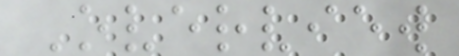Overview
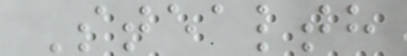Stealth
